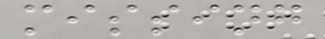missing
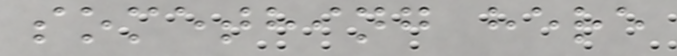something here
